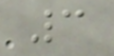3
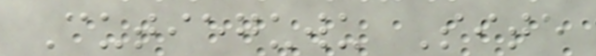Cutieguwu Site
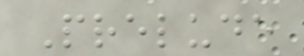Prelude
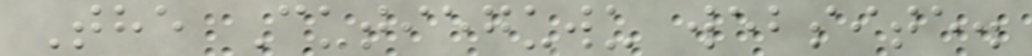The Cutieguwu website.
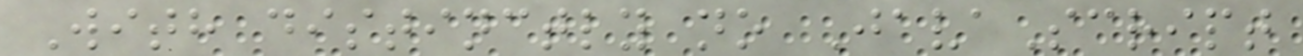With distinctly no JavaScript
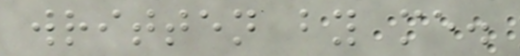written by me.
